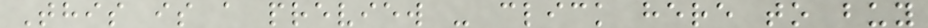This is a preview - click here to buy
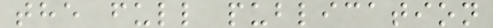the full publication
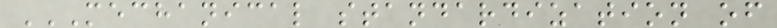MECHANICAL STANDARDIZATION OF
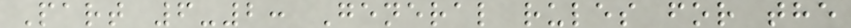Part 6-2: General rules for the
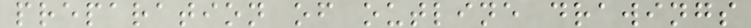preparation of outline drawings
